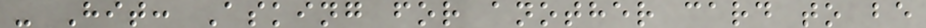- Hit: Asking for another card to be
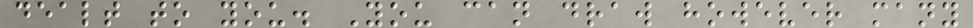dealt to you. You can draw however many
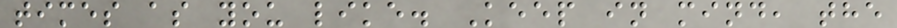times as you like. Keep in mind, the
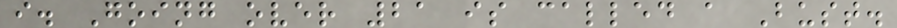i. Going over 21 is called a Bust.
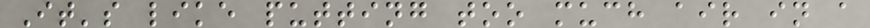It's like putting too much air in a
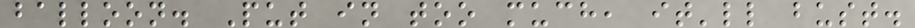balloon. Put in too much, it'll bust.
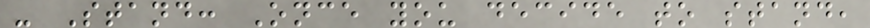- Stand: Once you decide to stand,
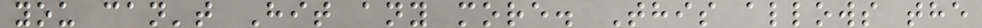you can't Hit any more. This allows the
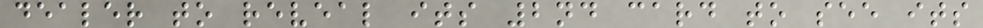dealer to reveal its 2nd card to see its
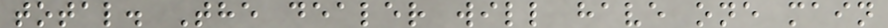total. The dealer will have one main
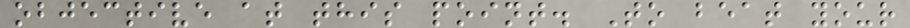objective at this point. To beat your
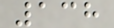138
